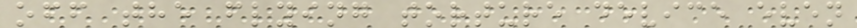off the flying torture device even
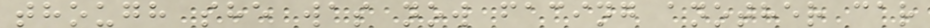though she was now facing another car
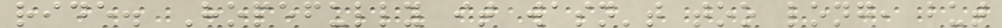ride. Hopefully it wasn't too long, but
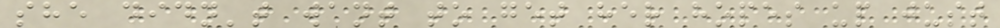she didn't want to get her hopes up just
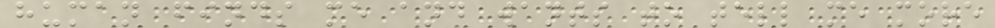human finds me and wants to tell me more
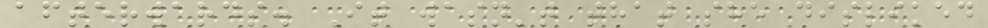afterwards. It wasn't that she disliked
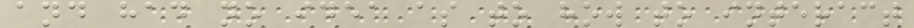and had no idea as to how to interact
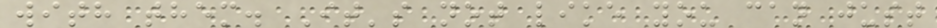with them. It's not like you can just
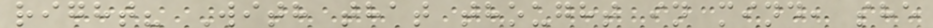right? With that thought in mind, she
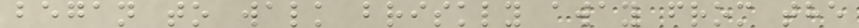began to walk briskly away from the
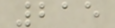215
